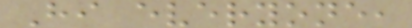Hi everyone,
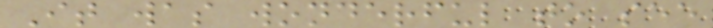It was wonderful to see
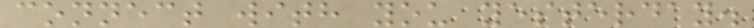connect with you yesterday.
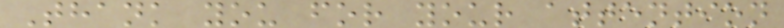Thank you for your attention
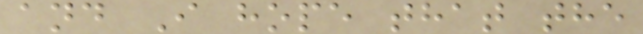and I hope that the
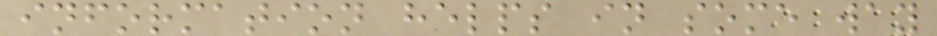information helps in some way
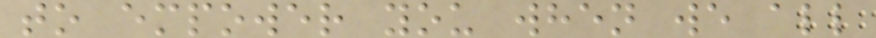to empower you when we all
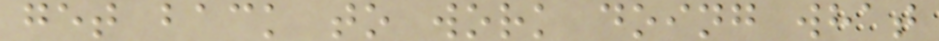get back to work doing what
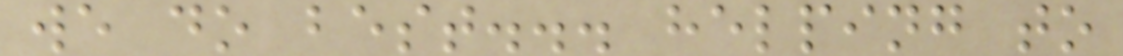we do best... helping to
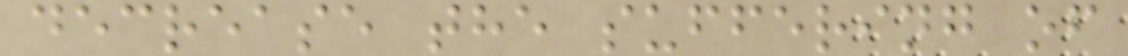decrease the suffering of
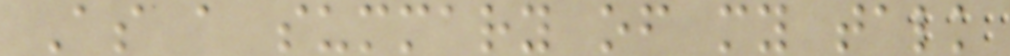As a summary of my talk
